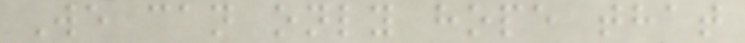We can only hope that
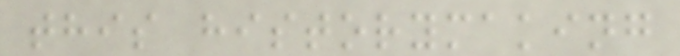this historymaking
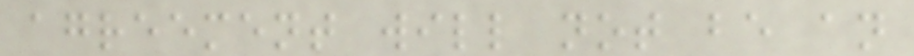agreement will not be an
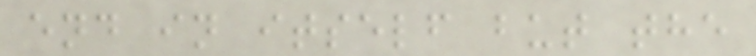end in itself but the
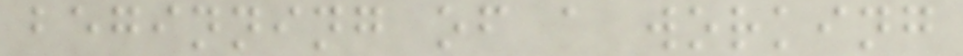beginning of a working
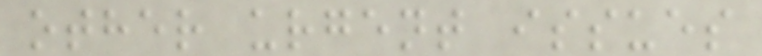other urgent issues
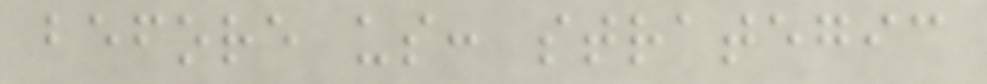before us: strategic
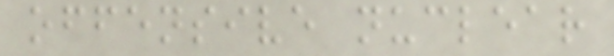offensive nuclear
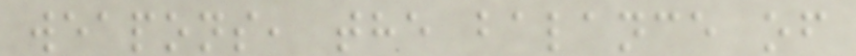weapons, the balance of
